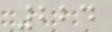224
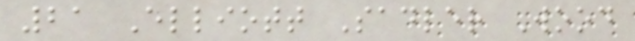21 Elliott Sadler Wood
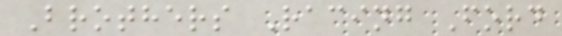Brothers Racing Ford
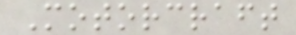Motorcraft
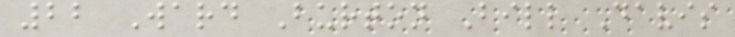22 Ward Burton Bill Davis
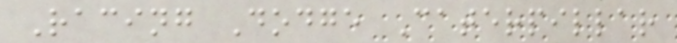Racing Dodge Caterpillar
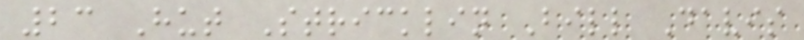23 Hut Stricklin Bill Davis
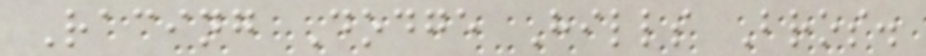Racing Dodge Hills Bros.
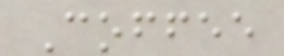Coffee
